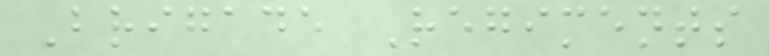Brigade Regiments
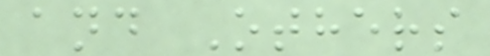and Others
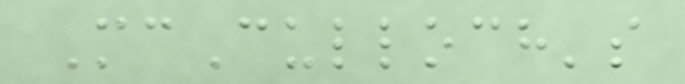McCulloch's
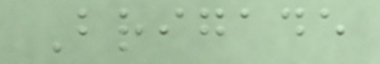Brigade
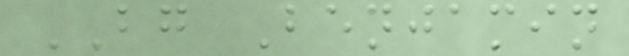BG Benjamin
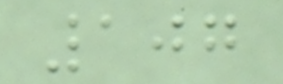107
